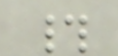#
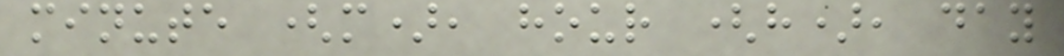minute (m), hour (h), day
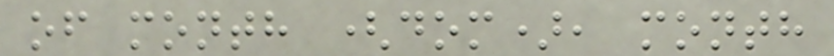of month (dom), month
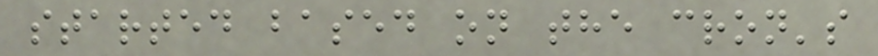started based on the cron's
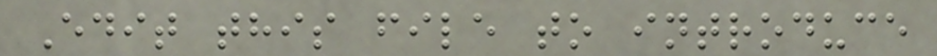Edit this file to introduce
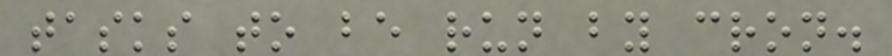tasks to be run by cron.
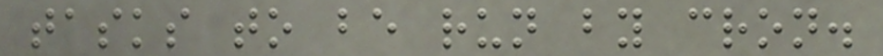tasks to be run by cron.
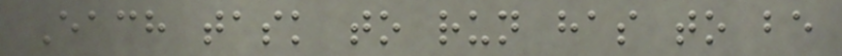Each task to run has to be
